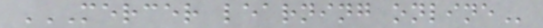MERCER LEARNING ONLINE
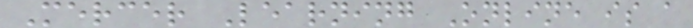Mercer Learning Online is a
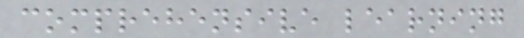comprehensive learning
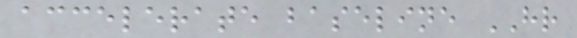accelerate baseline HR
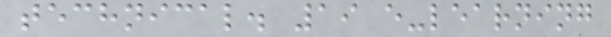technical. 19 e-learning
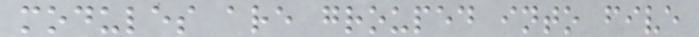modules are grouped into five
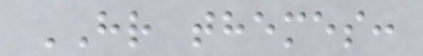HR themes:
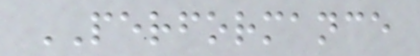PERFORMANCE
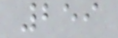259
